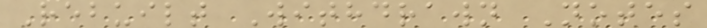Rebuilt Withdrawn Notes
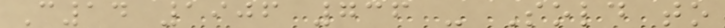C14 1906 736 - Sold to
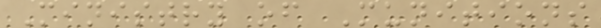Ministry of Munitions
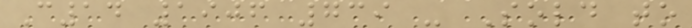C14 1906 739 - Sold to
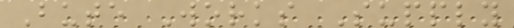Bute Works Supply
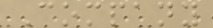Company
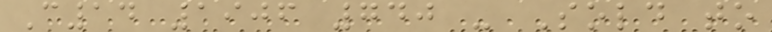C14 1906 740 - Sold to
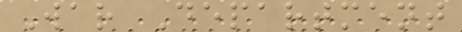War Department
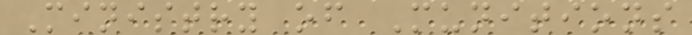Ministry of Munitions
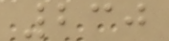230
